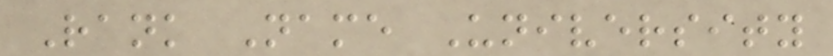Rank Name University
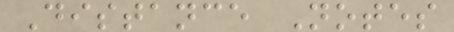Distance Notes
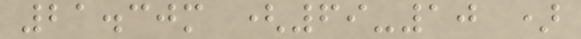21.30m (69-10 )
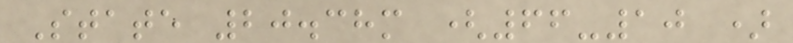State 20.38m (66-10 )
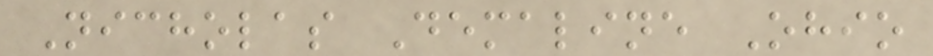Nicholas Demaline Ohio
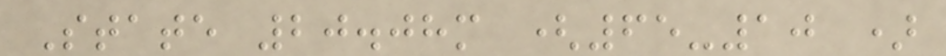State 20.08m (65-10 )
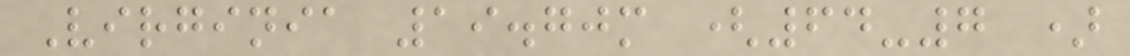Virginia 19.70m (64-7 )
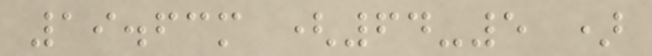19.63m (64-5 )
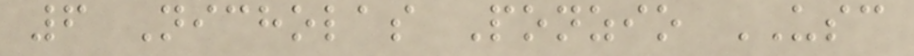6 Nicholas Ponzio USC
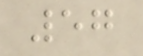57
